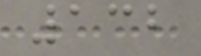132
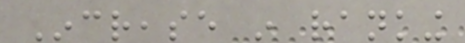Increase in ranking
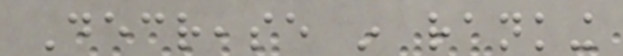Decrease in ranking
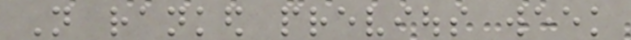Not ranked previous week
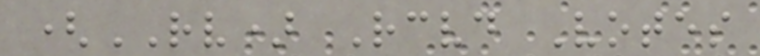(RV) Received Votes
